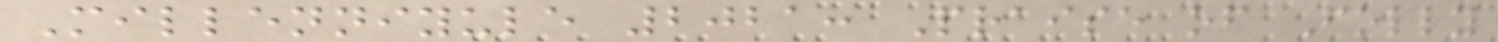Millenniyule 2021: Praise of Folly
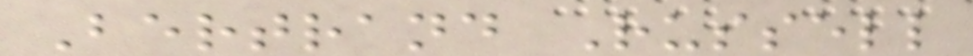Bertrand Russell
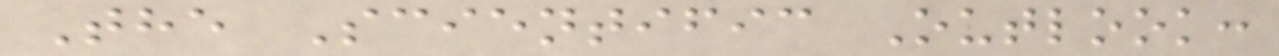The Scientific Outlook:
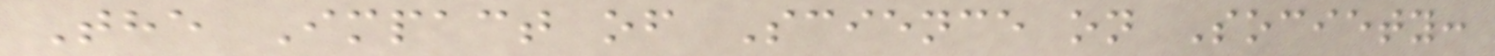The Impact of Science on Society:
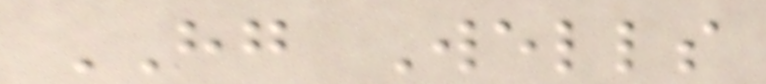HG Wells
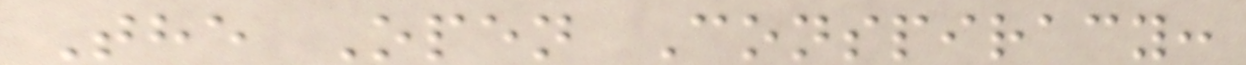The Open Conspiracy:
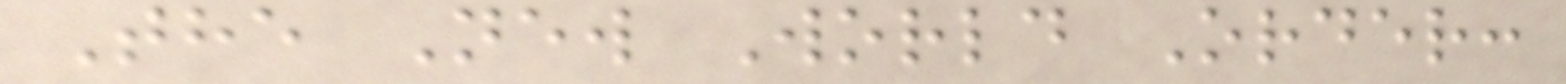The New World Order:
